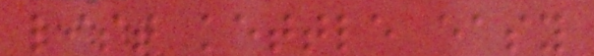list kettle easy
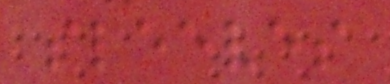sleeves
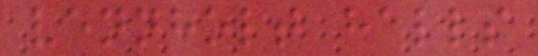vennholt halls
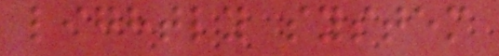lightly system
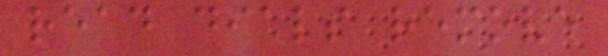read dials remove
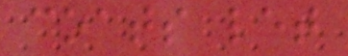coats let
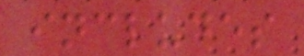includes
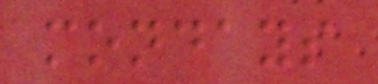mondays
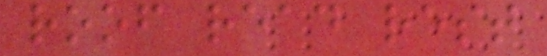roof read rest
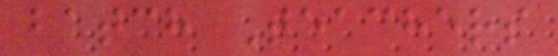batch Teachers
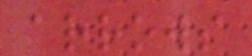arrows
